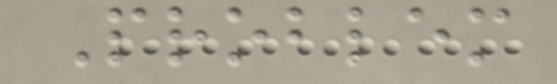Problem
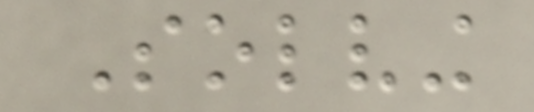Solving
